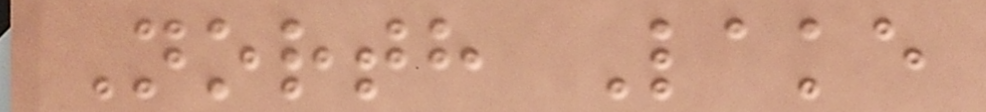North Lake
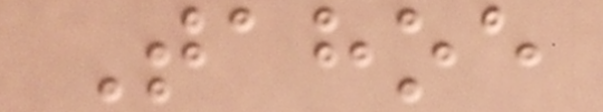Tahoe
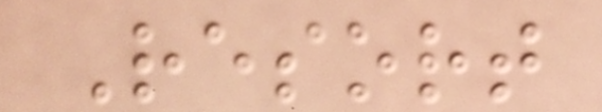Resort
